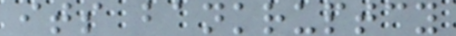its bankruptcy
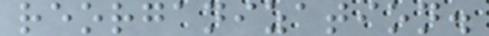reorganization.
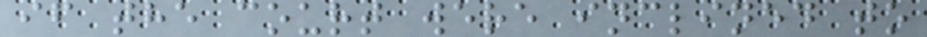if the court were inclined to
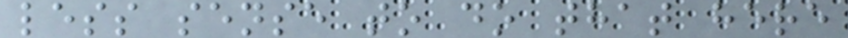less sense to do that here
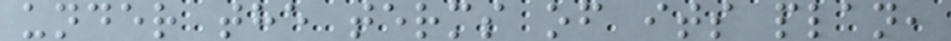under the terms of its plan,
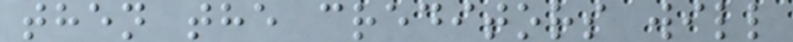then the creditors will
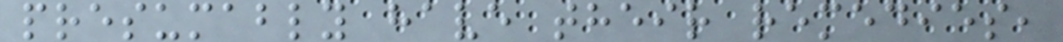presumably have their remedies,
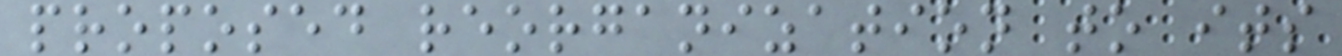proposed reorganization to its
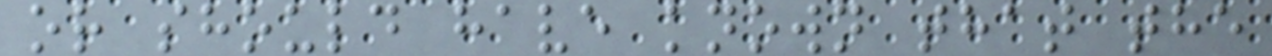or should have known that the
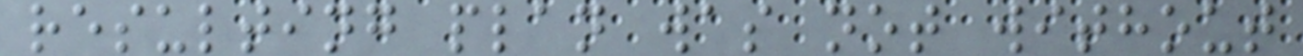resulting plan was not without
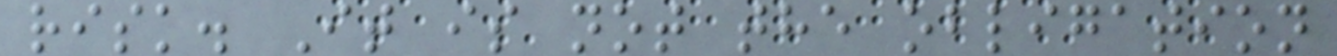risk. It is not the obligation
